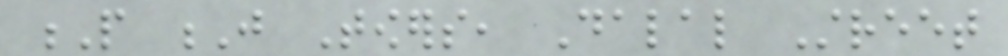P J Towers, Dalal Street
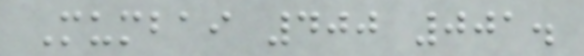Mumbai 400 001.
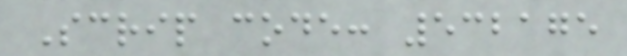Scrip code: 532175
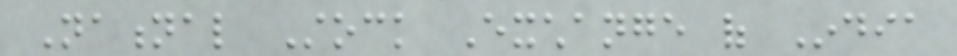National Stock Exchange of India
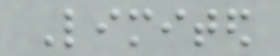Limited
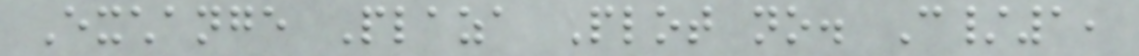Exchange Plaza Plot no. C/1,
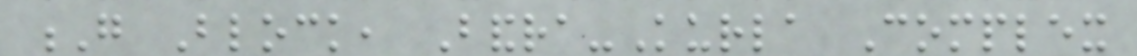G Block, Bandra-Kurla Complex
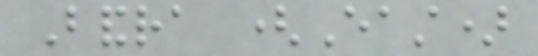Bandra (East)
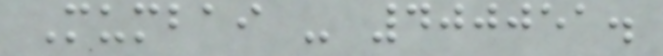Mumbai - 400051.
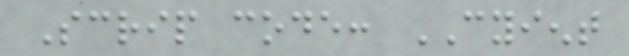Scrip code: CYIENT
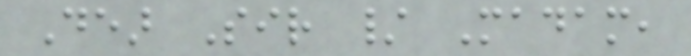Dear Sir / Madam,
